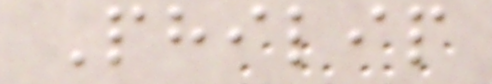Philip
